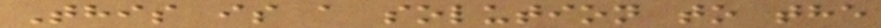This is a solution to the
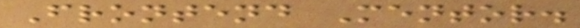Frontend Mentor.
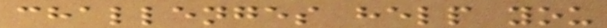challenges help you
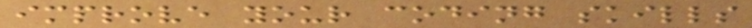improve your coding skills
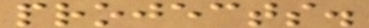projects.
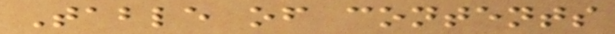Table of contents
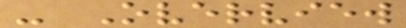- Overview
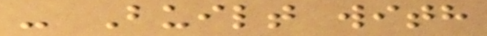- Built with
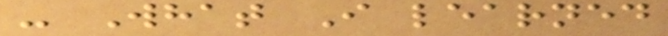- What I learned
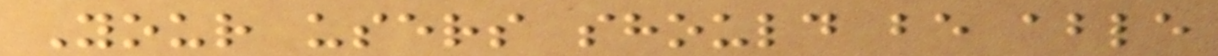Your users should be able
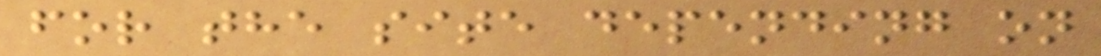for the site depending on
